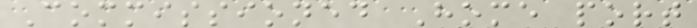Commissioned Home port
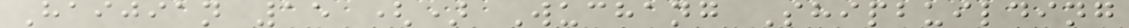Haijian 15 () Wuchang Shipbuilding
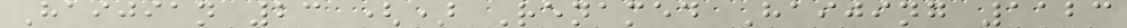Haijian 23 () Renamed Haijing 1123
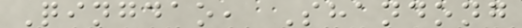Qingdao, Shandong
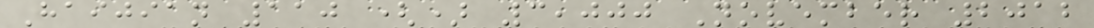Haijian 110 () 3,000 November 2012
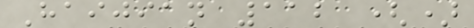Haijian 112 ()
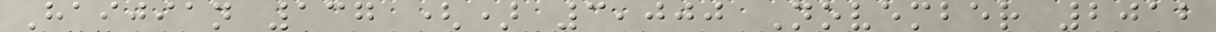Haijian 137 () 3,000 November 2012
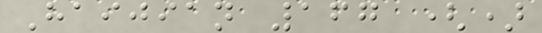Haijian 167 ()
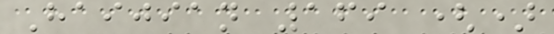Haijian 169 ()
